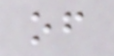of
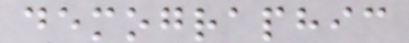demographic
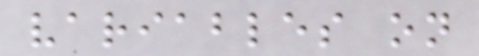variables on
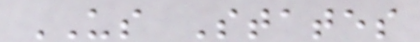US States
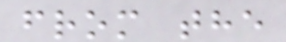from the
